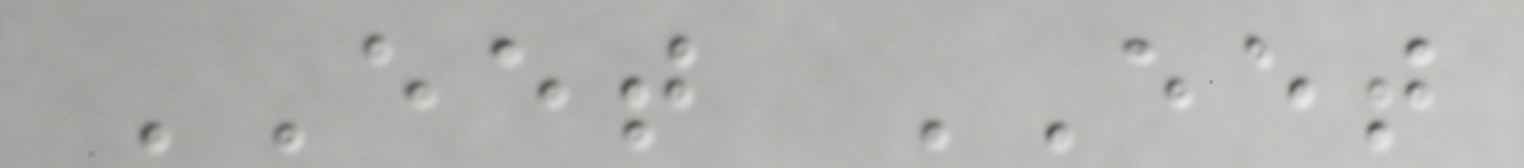EET EET
